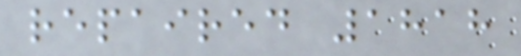repaired 1818
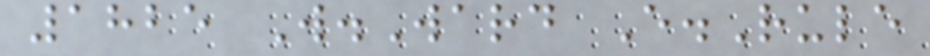1825 W.Ward E.Rule
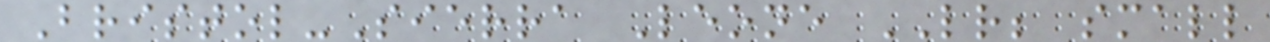Bristol-Sierra Leone LR; small
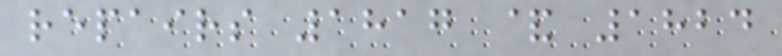repairs 1817 & 1824
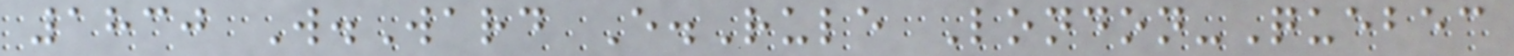1830 W.Ward E.Rule London-Quebec
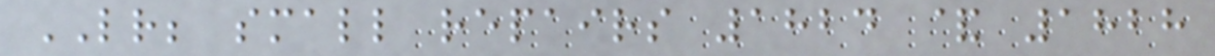LR; small repairs 1824 & 1828
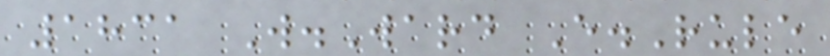1831 W.Ward E.Rule
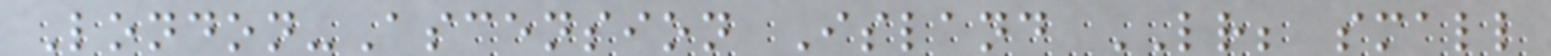London-Ascension Island LR; small
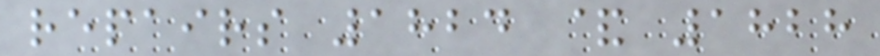repairs 1824 & 1828
